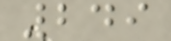249
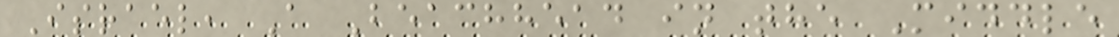Israel, A Beachhead in the Middle
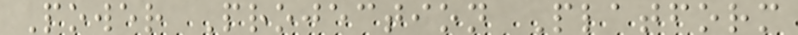Power Projection Platform
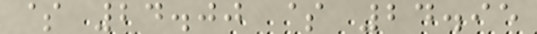$ 24.00 $ 24.95
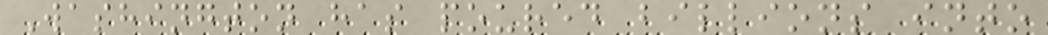Washington has poured billions into
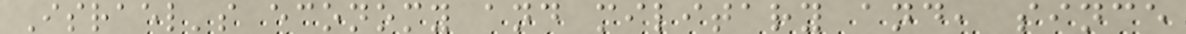Israel's economy and military and, since
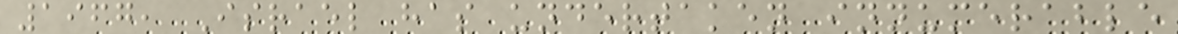1967, Israel has undertaken innumerable
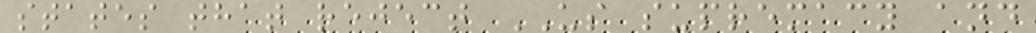states that reject US supremacy and
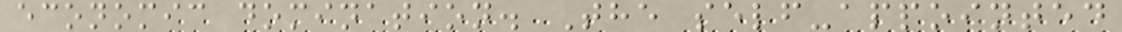economic domination. The self-appointed
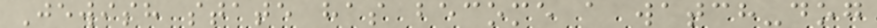Jewish state has become a watch-dog
